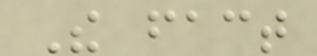The fact
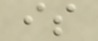is
